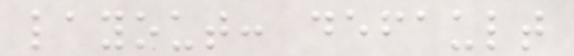layout: default
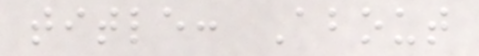title: About
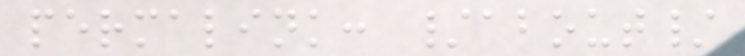permalink: /about/
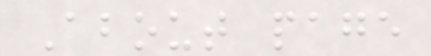About page
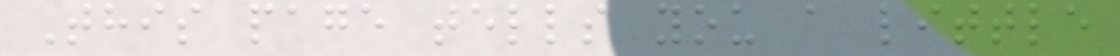This page tells you a little
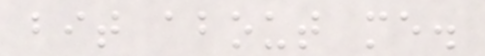bit about me.
